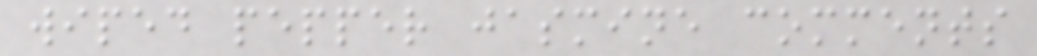wiped pepper jasmine comments
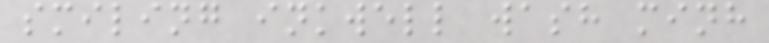smiling inkwell wash minh
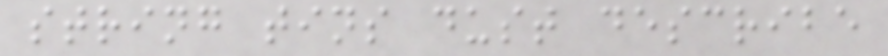string tins dust describe
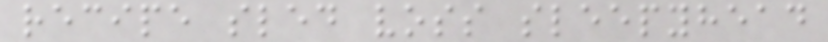recipe sled voss sleepyhead
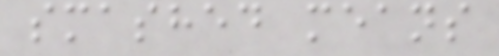smashed means
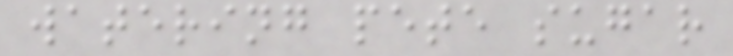watering pete sugar
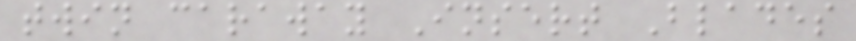twin caraway Insert Blades
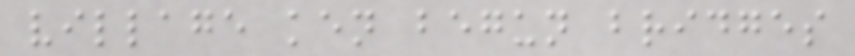village ken begun bridges
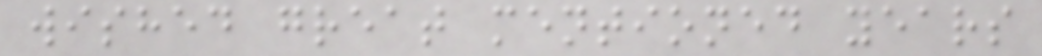wished great mentioned years
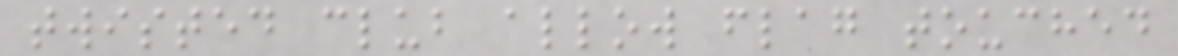twisted club allow flag touched
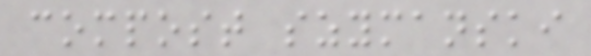compost szymanski
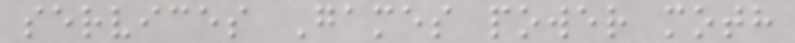services Games power moth
